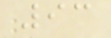93
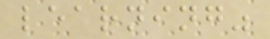learning"
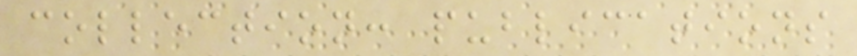collection: publications
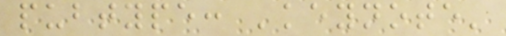pubtype: 'keynote'
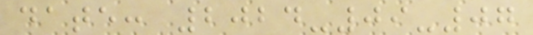date: 2024-09-07
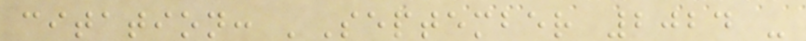citation: 'September 2024 -
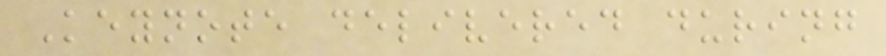Keynote delivered during
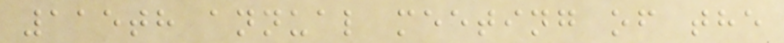115th annual meeting of the
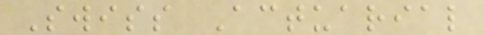Swiss Actuarial
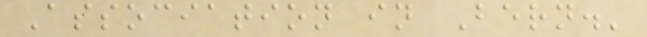Association in Bern.'
